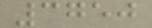3750
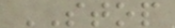STOP
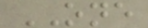ONE
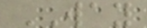WAY
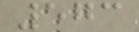573
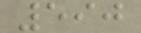590
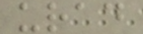urad
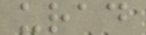urad
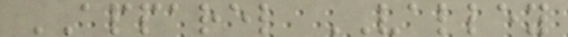APPAREL VALLEY
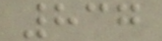837
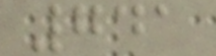741
